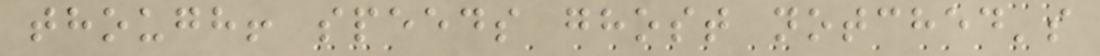though! speeds ghost notched's
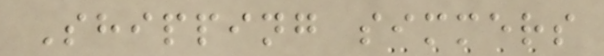Shipping simmers
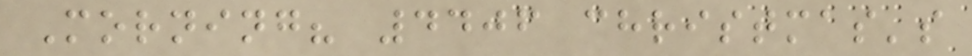Morning? 4406 christmas's
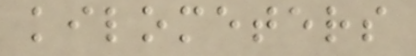kilometers
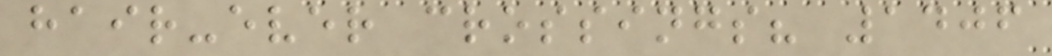hair-ever crossings? 1406
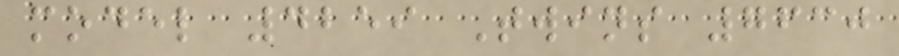model 4259 Twins 7630
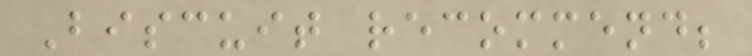Biscuit recommend;
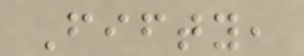Fifty,
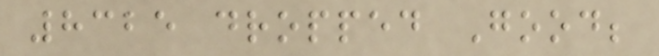8325 dropped Good;
